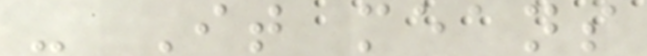- It means
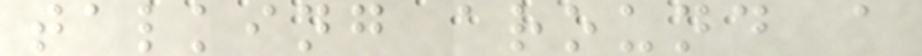talking around a
